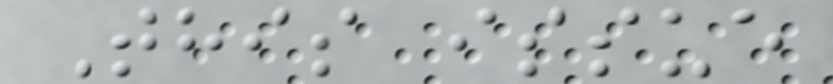This issue
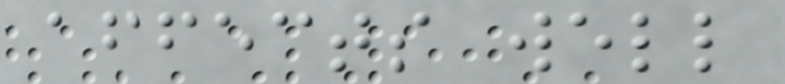affects well
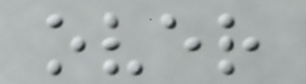over
